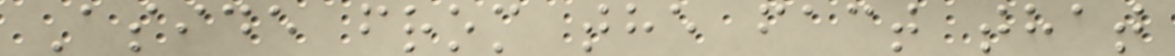Aside from the fact that
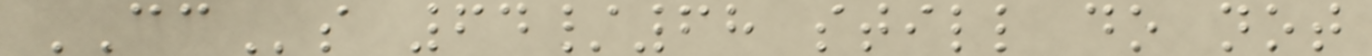CCs 64/68 still do not
